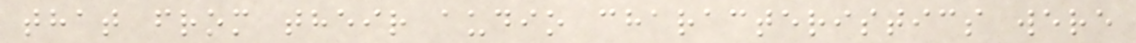that from their audio characteristics were
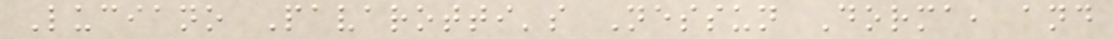Luciano Pavarotti's Nessun Dorma, and
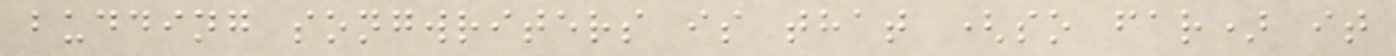budding songwriters is that (so far) it
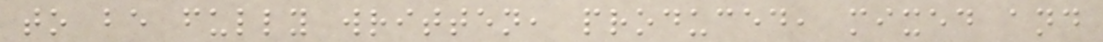to be fully written, produced, mixed and
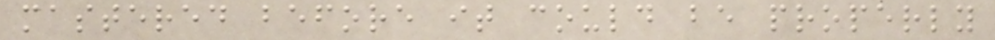mastered before it could be properly
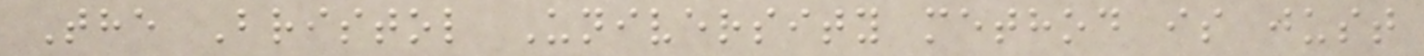The Bristol University method is just
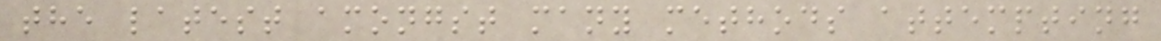the latest amongst many methods attempting
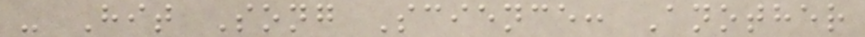- Hit Song Science: Another
